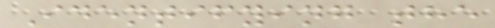Identifying the
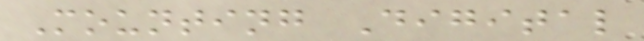Mounting Digital
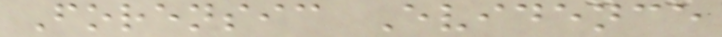Forensic Evidence
